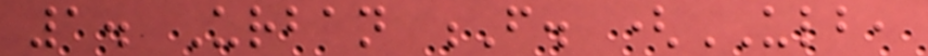1. Urban F. (ULB,
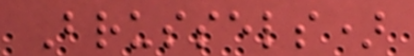Brussels)
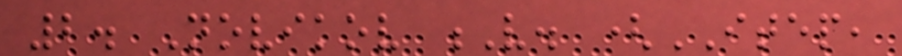2. Novikov V. (ITEP,
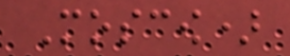Moscow)
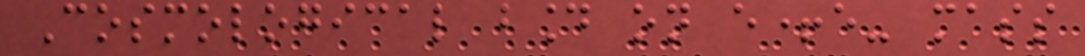Cosmological bound on e+e- mass
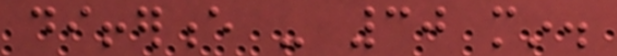difference - 30 min.
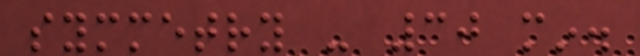symmetry - 30 min.
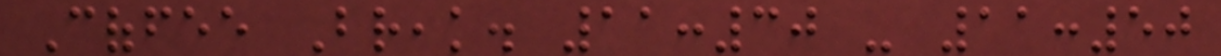Coffee Break. 11:30 - 11:50
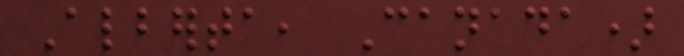Alberta, Canada)
